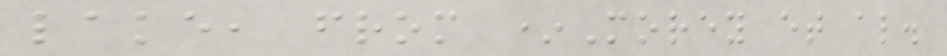lake, from *Morey et al.
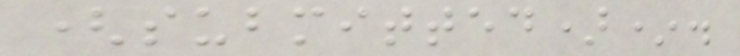(submitted)*.
